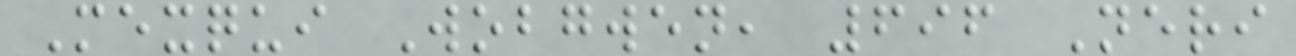Mexqui Wobgwen, 696 Neri
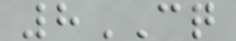8CQ
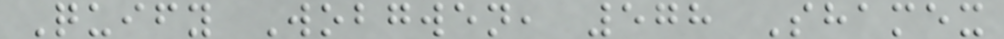Quify Wobgwen, 578 Shamex
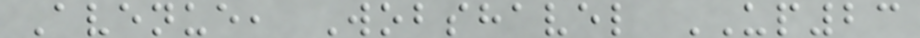Avenue, Wobshavel UP23
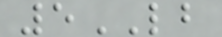5LB
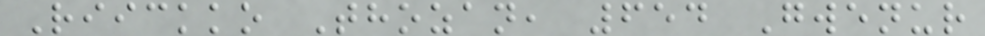Riickko Thozan, 654 Gwenur
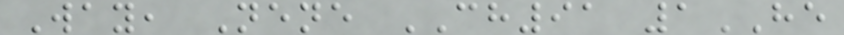Way, Nene CH91 1HE
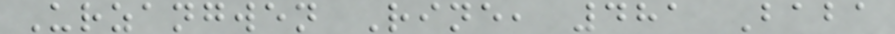Urzangwen Rine, 481 Baba
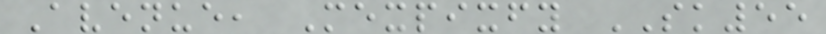Avenue, Mexpixfy SK55
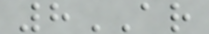8AR
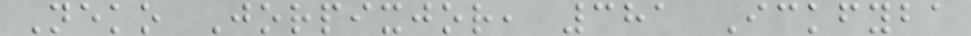Neko Jorpixjor, 381 Ickfyba
